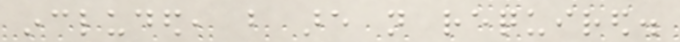included, but are not required.
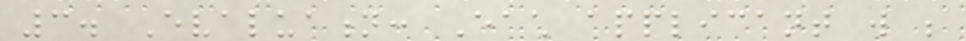3. Evaluation: Each applicant will be
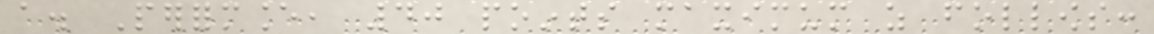a. Performance, 40 points maximum as follows:
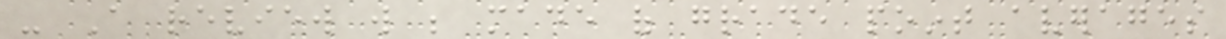- A review will be made of grade point averages
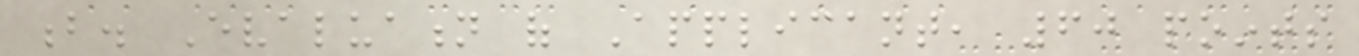b. Evaluation of Applicant, 60 points
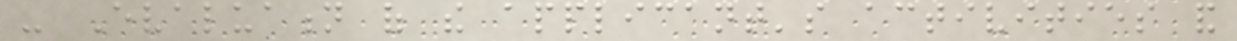- Evaluation of the applicant's activities and
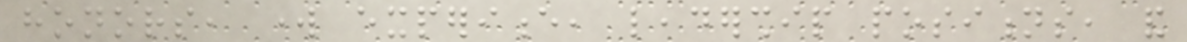honors, work experience, leadership positions, and
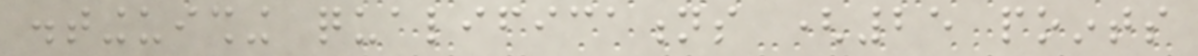distinguishing qualifications (25 points
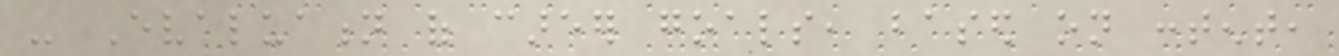- Evaluation of career goals, based on content,
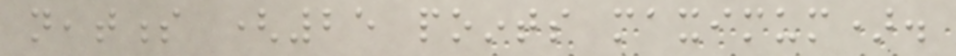neatness (25 points maximum).
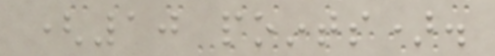(10 points).
